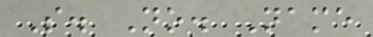S. No. Name
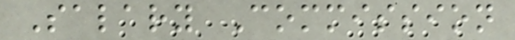Salary Commission
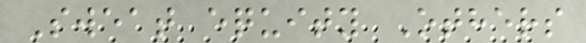Sweat equity Others
